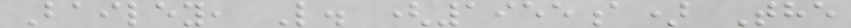Bailey, L. (1955a) The
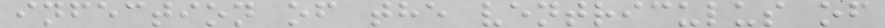infection of the ventriculus of
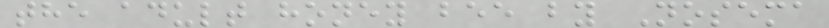the adult honey bee by Nosema
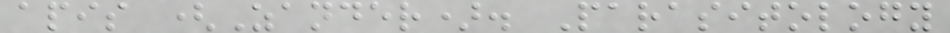apis (Zander). Parasitology
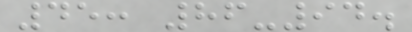45: 86-94.
